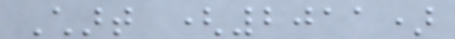Chart (2011)
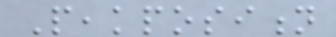Peakposition
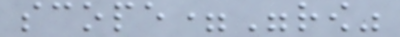scope="row"
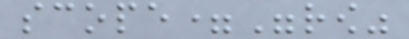scope="row"
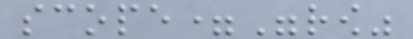scope="row"
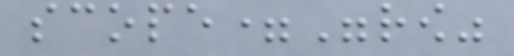scope="row"
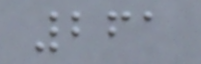261
